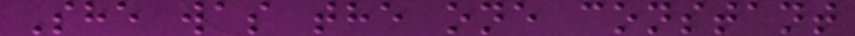She was the one constant
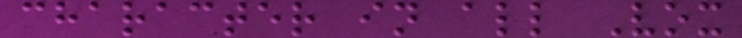character in all Vox
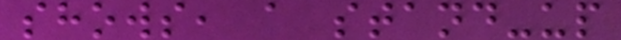shows, a stand-up
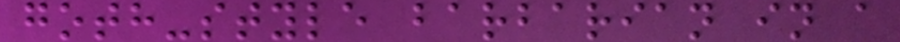goth-style barbarian in a
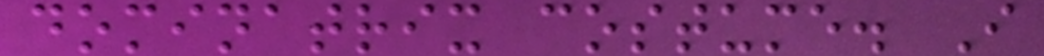dominatrix costume. I
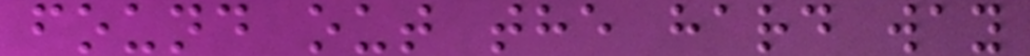found out the hard way
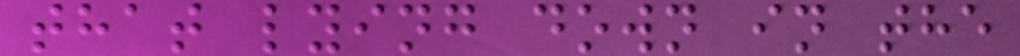that lying down in the
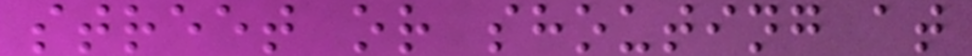street or shouting at
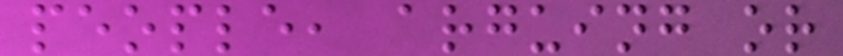people, arguing or
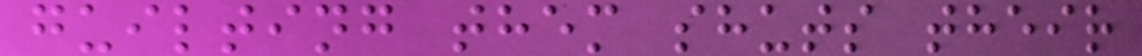guilting them shuts their
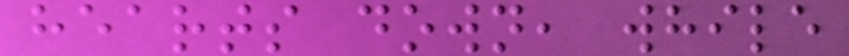hearts down, while
